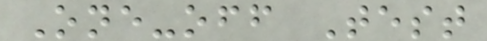One-off Test
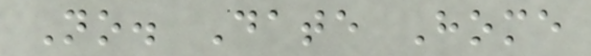No. Date Home
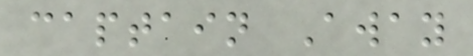captain Away
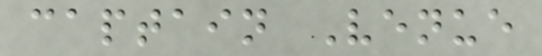captain Venue
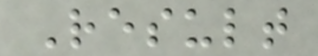Result
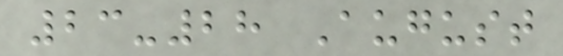23-28 August
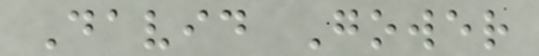David Gower
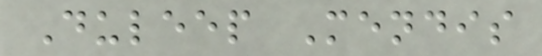Duleep Mendis
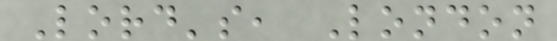Lord's, London
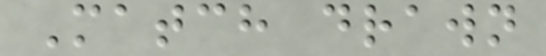Match drawn
